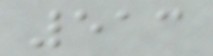513
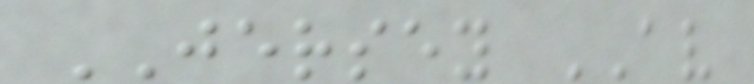JERSEY AV
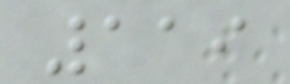119
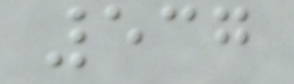537
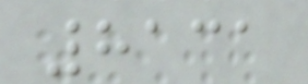8131
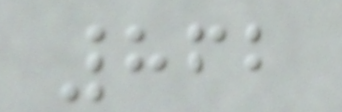862
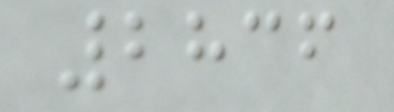2836
